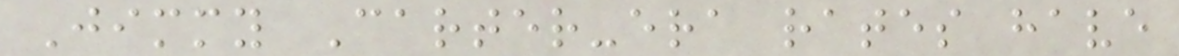Jimmy Carter-era rates have
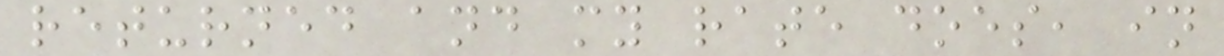returned and my rate does, in
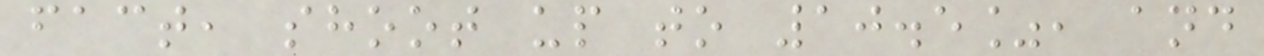fact, shoot up to 10.5%, and
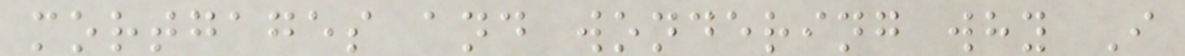mortgages and wondering why I
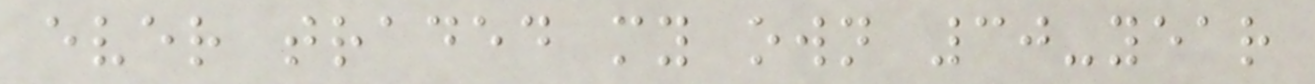ever traded my own 30-year
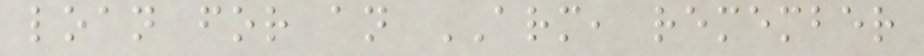loan for an ARM, remember
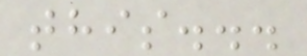this...
